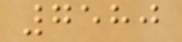7580
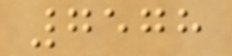7578
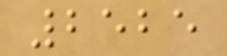2525
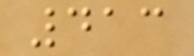413
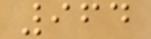964
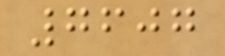7607
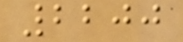2200
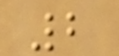2
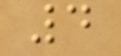4
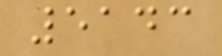5143
